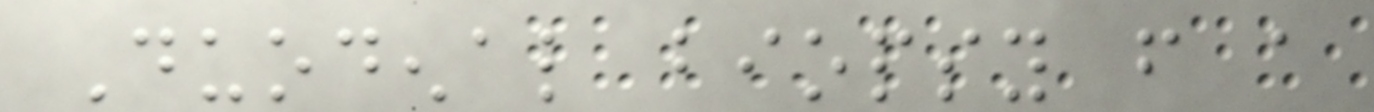Duodenal biopsy from a
